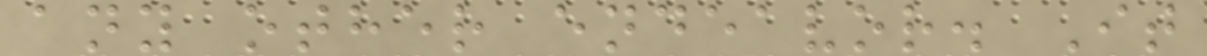any other endeavor. It
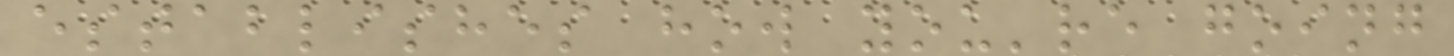establishes how you're going
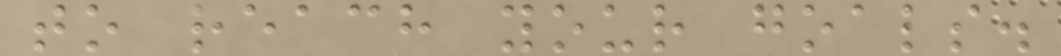to reach your goals.
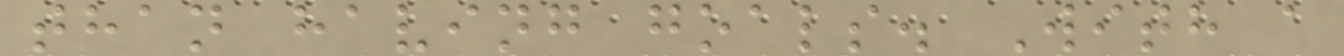than having goals. With a
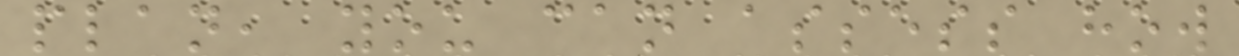plan, you can assess how
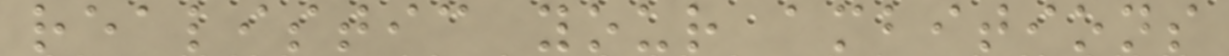realistic your ambitions
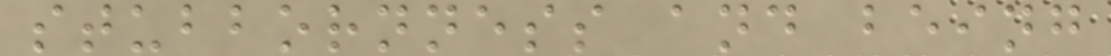stubbornness and being
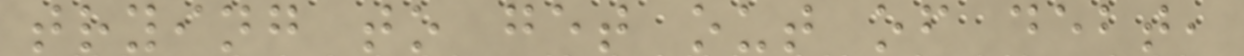trying to get out of debt,
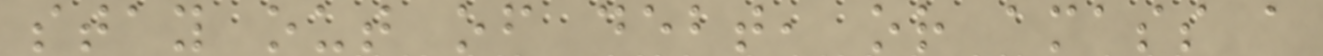stay out of debt, or amass a
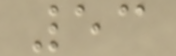53
